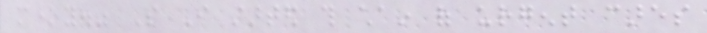money." So I started this chain of urgent cares
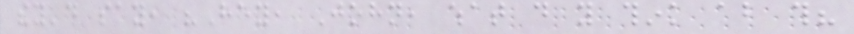they'd say, "Hey, John, what do you think about this?
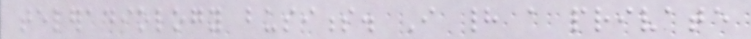teleradiology business. I had a private
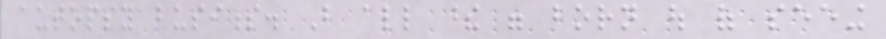autopsy business. But all these were born out of seeing
